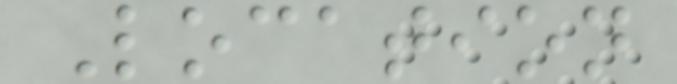Location
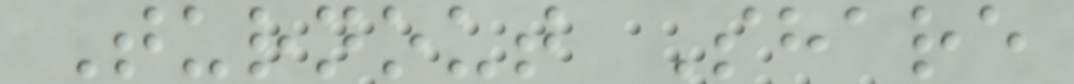Turnout Share
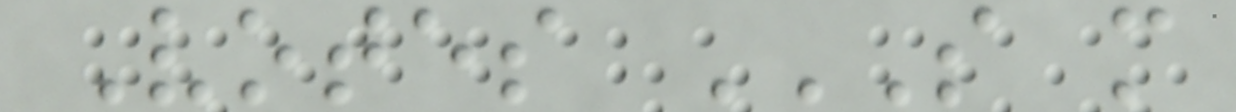Votes S M
